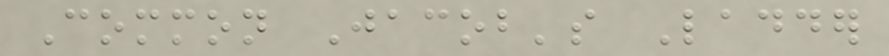Common Jacob's Ladder
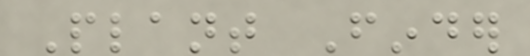Plant Finder
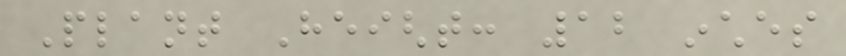Plant Height: 12 inches
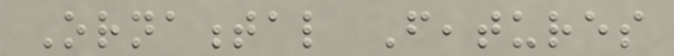Ornamental Features
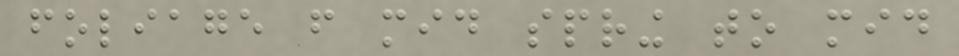foliage from mid spring to mid
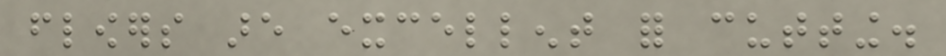flowers are excellent for cutting.
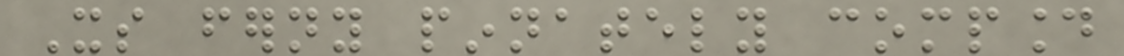Its ferny pinnately compound
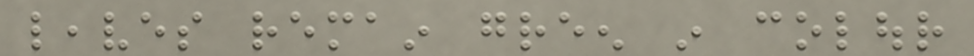leaves remain green in colour
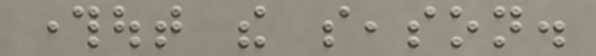throughout the season.
